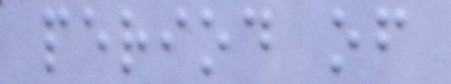period of
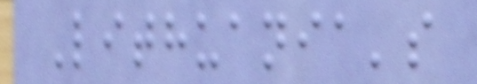Lithuania's
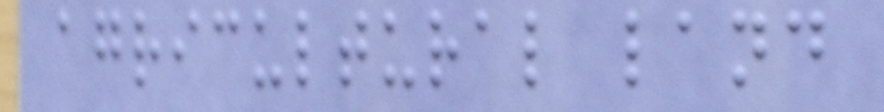agricultural land
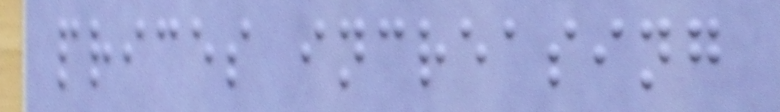prices increasing
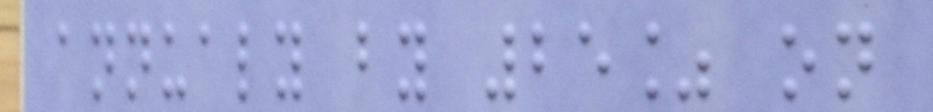annualy by 25% on
